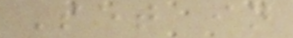Set in
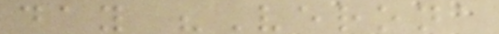day "Verona
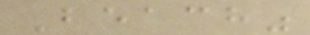Beach"
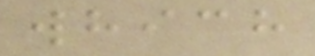which
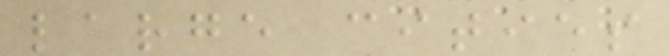large cities
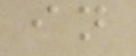in
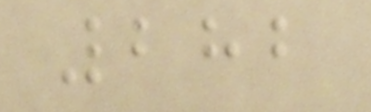282
